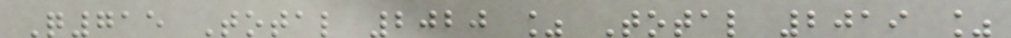Q715 Total 2020 % Total 2019 %
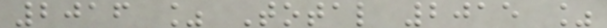2016 % Total 2015 %
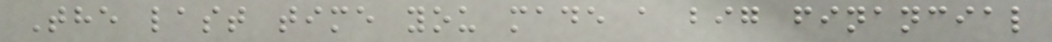The last time you made a big financial
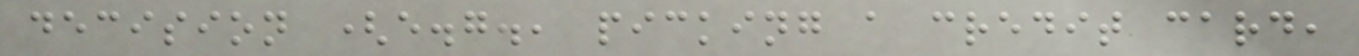decision (e.g., picking a credit card,
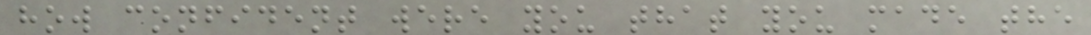how confident were you that you made the
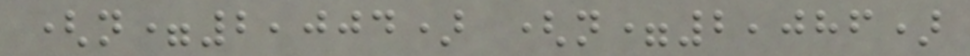(n=2,004) (n=2,086)
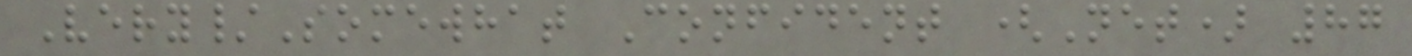Very/Somewhat Confident (Net) 87
